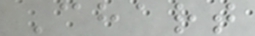Chart
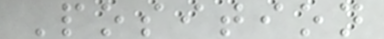Position
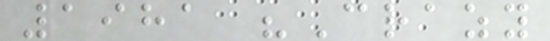1981 "Crazy
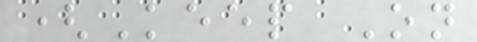(Keep On
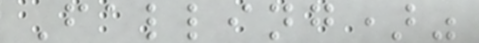Falling)"
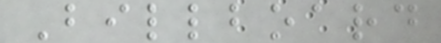Billboard
